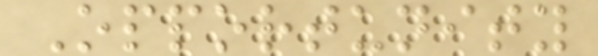Opportunity
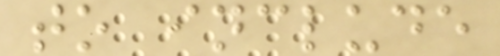to include
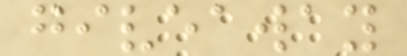giveaway
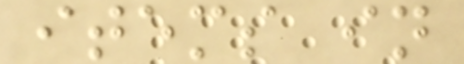items in
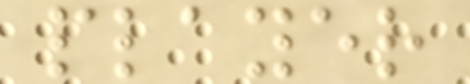player
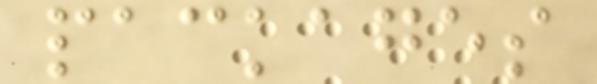packages
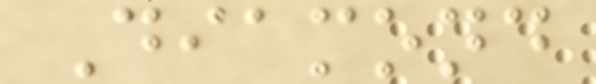Diamond
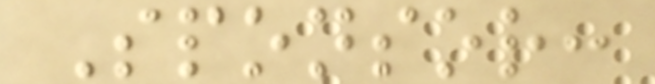Sponsor:
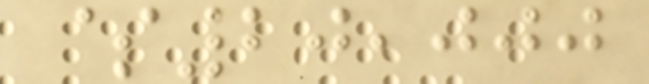$20,000
